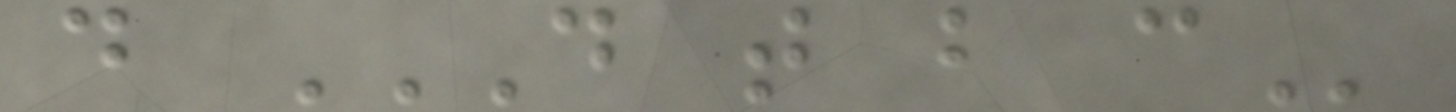d D T B C
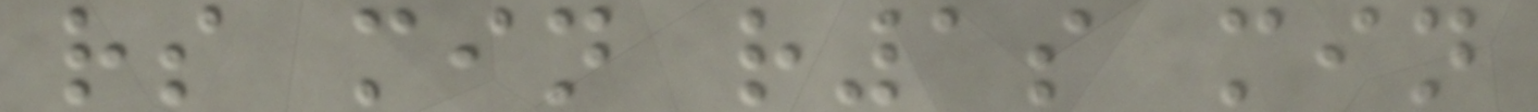rs min r1s min
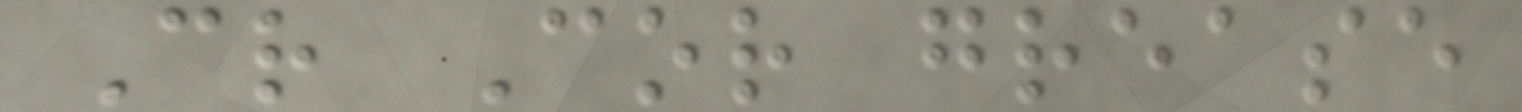Cr Cor grease
